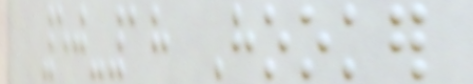50-18 Hooker
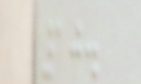10.
